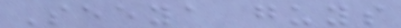Seeya guys
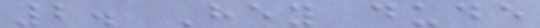2. Hey dude
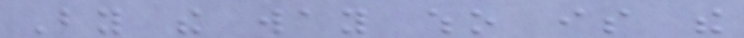By the way who is the
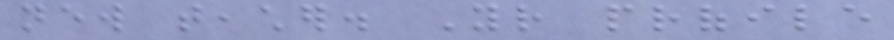new teacher. Your profile
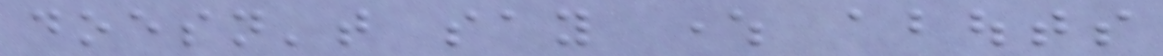doesn't say where abouts
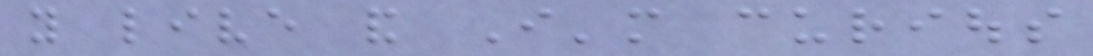you live and I'm curious
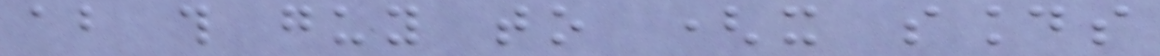about this guy to (it sounds
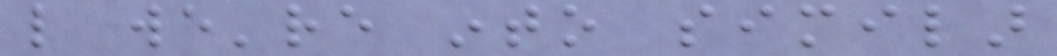like we're into similar
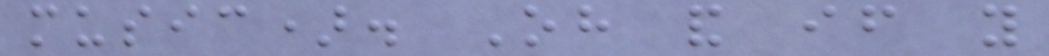music). Oh and if you
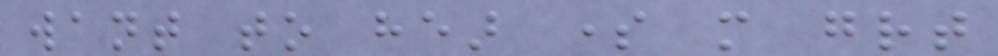want to hear some more great
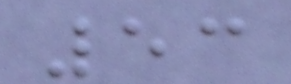53
